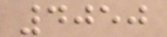4050
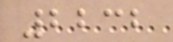2232
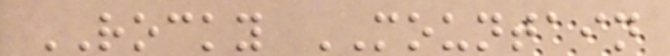ROCKY MOUNTAIN
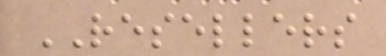RESELLERS
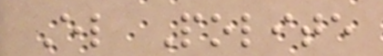El Polite
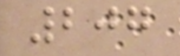207
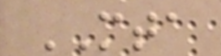MTA
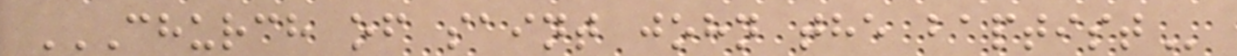CHURCH OF SAINT JOHN THE BAPTIST
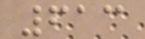613
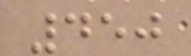450
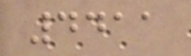4411
